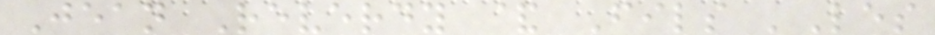Jean Reverdy & Fils 'Les
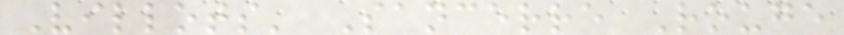Villots' Sancerre Rouge
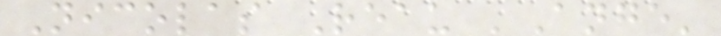Nicolas Reau 'Ange'
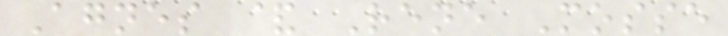Agnes & Rene Mosse
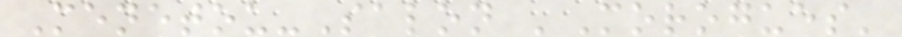Menetou-Salon 'Morogues'
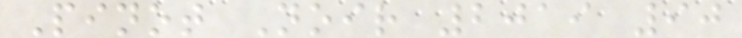Pinot Noir 2019 90
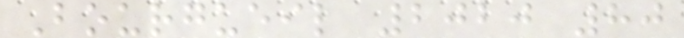Bourgueil 2020 80
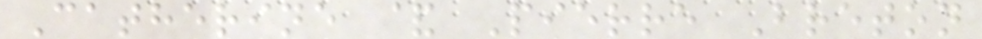Catherine & Pierre Breton
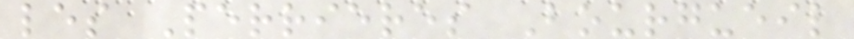les Perrieres Bourgueil
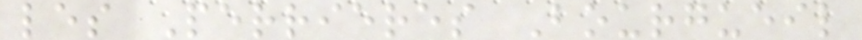les Perrieres Bourgueil
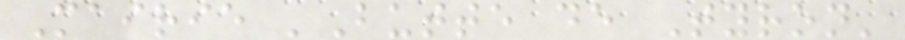Mairie 'Butte de Tyron'
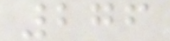276
